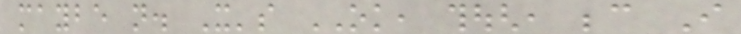maybe not. It's OK, though, because I
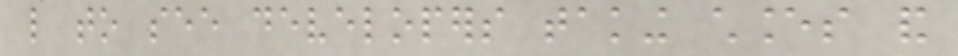like to see developers taking chances and
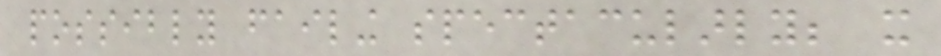possibly failing spectacularly; it
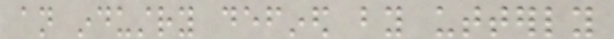an industry defined by utterly
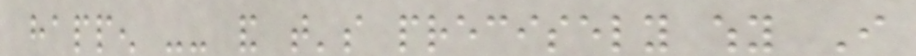happen -- and that's precisely why I
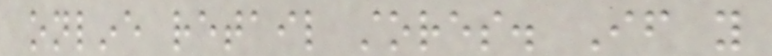online retail stores. If you
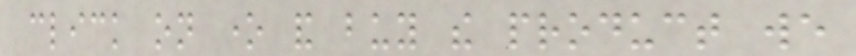click on one and buy the product we
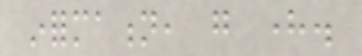information, go here.
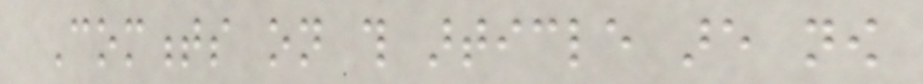Comments on this article are now
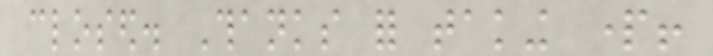closed. Thanks for taking part!
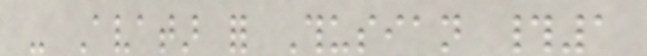- Avatar for Thusian #1
